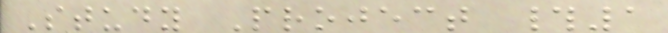Study Project #1
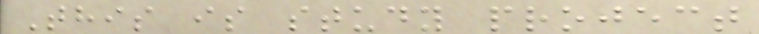This is study project
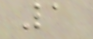1
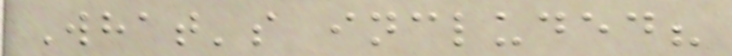What's included?
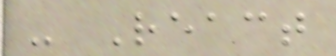- React
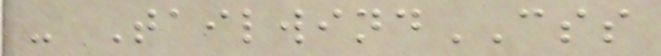- TailwindCSS
